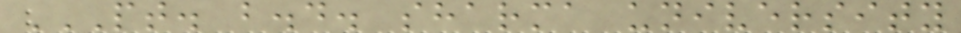PT. B.D. SHARMA UNIVERSITY
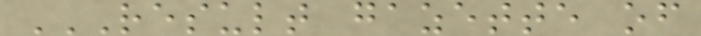RESULT GAZETTE OF
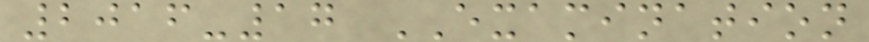2016-17 EXAMINATION
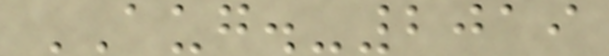AUG.-2019
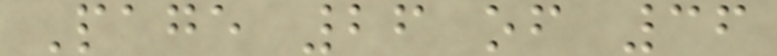Page 26 of 36
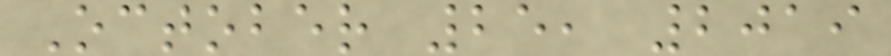October 25, 2019
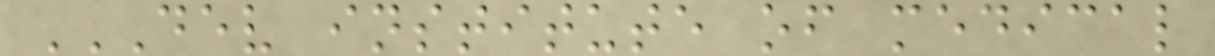DEV INSTITUTE OF MEDICAL
